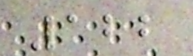122
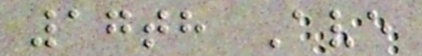17th Ave
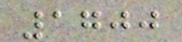1700
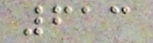613
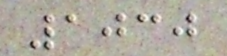1030
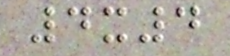4x4
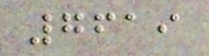7619
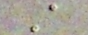A
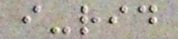i-rid
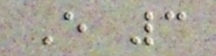E 3
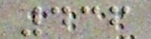436
